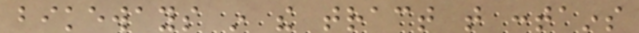bikeways in the tract that contains
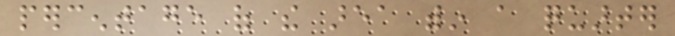percentage of the area within a quarter
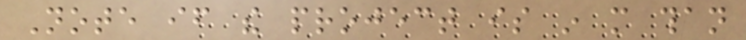Note if the project is in more than
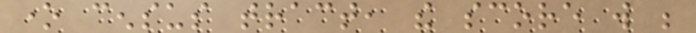one census tract, the score will be
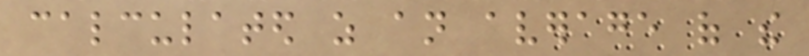calculated as an average of the
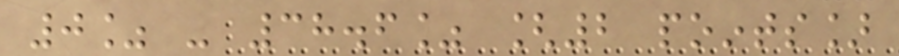0% - 38.6% [2 points]
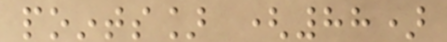points] (88)
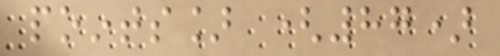points] (87)
